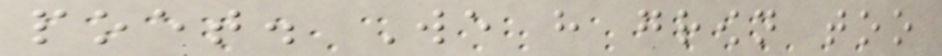poet. We have grown too
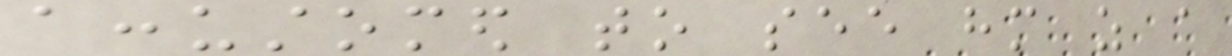accustomed to see him as a
